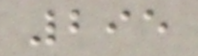295
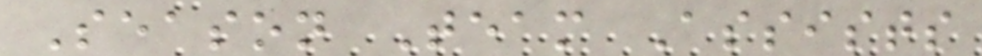Season Team Assists
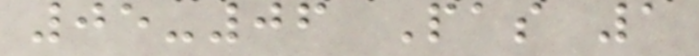05-06 Pas 1
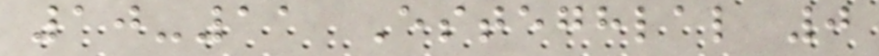10-11 Esteghlal 0
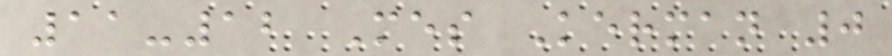11-12 Mes Kerman 0
